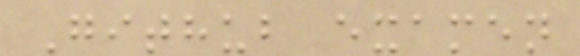Github examen
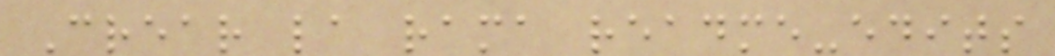Crear la rama readme-edits
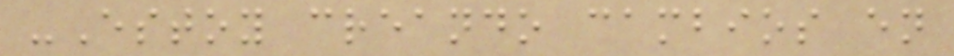-Estoy creando cambios en
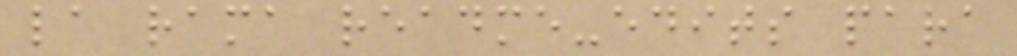la rama readme-edits para
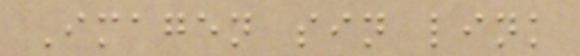Imagen sin link
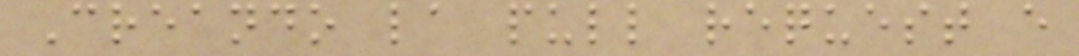Creando la pull request e
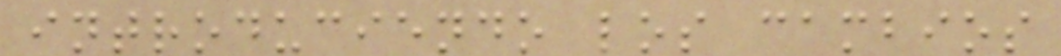introduciendo los cambios
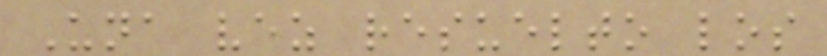Una vez resuelto los
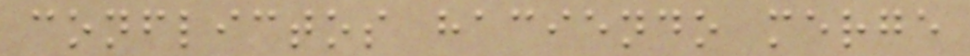conflictos haciendo merge
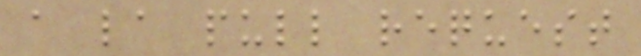a la pull request
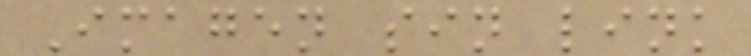Imagen sin link
